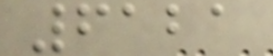6121
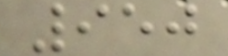950
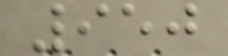950
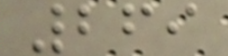269
